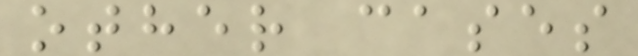other cases
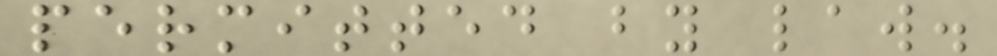permitted by law.
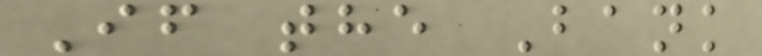If the Bank
